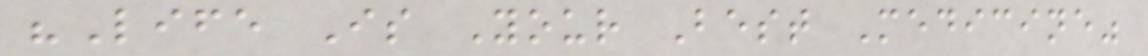"Life Is Your Best Medicine"
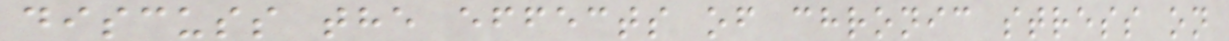discuss the effects of chronic stress on
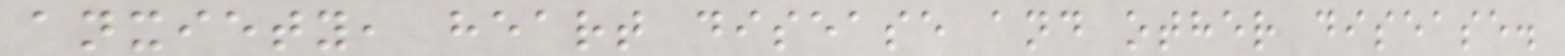anxiety, heart disease and other disease.
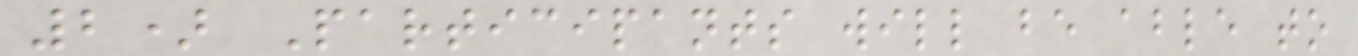2) Participants will be able to
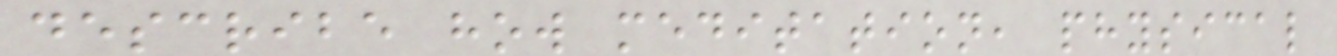describe how meditation, physical
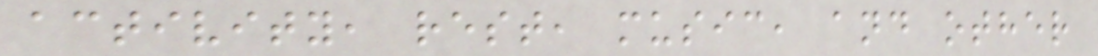activity, rest, music, and other
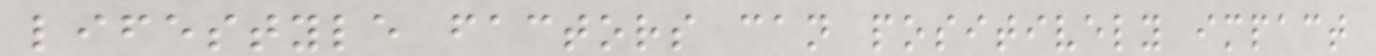lifestyle factors can positively impact
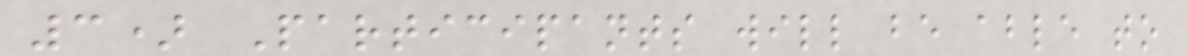3) Participants will be able to
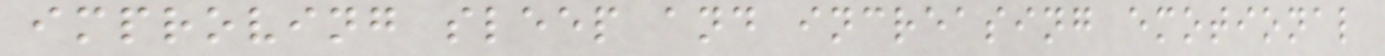improving sleep and increasing emotional
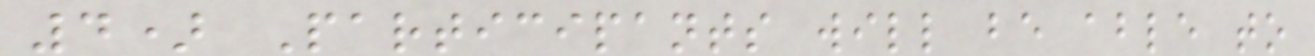4) Participants will be able to
